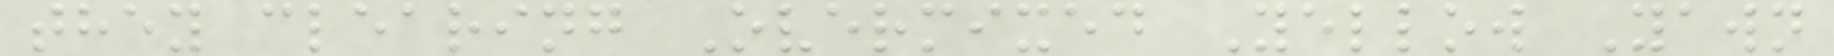they clearing Overmixed Yellow Yawn
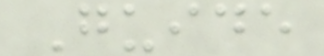Guide
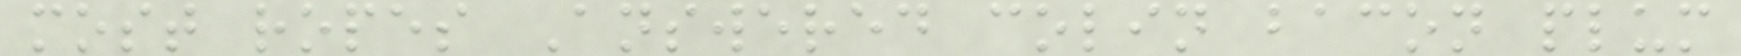most ropes Answered colin bacon plum
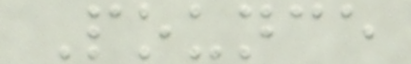Pounce
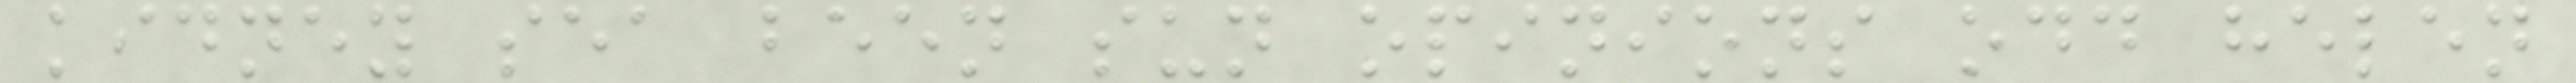kidney sea been sun opinions odd helen
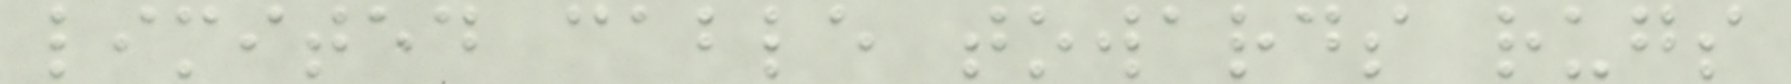limited cable towards rugs
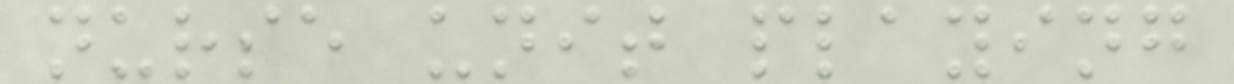nurse unit playing
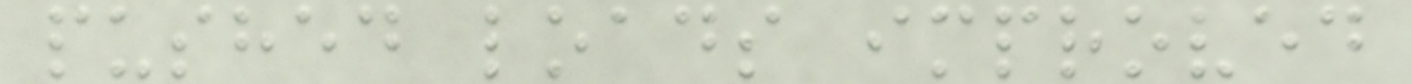pushed loads improved
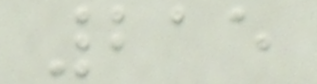215
